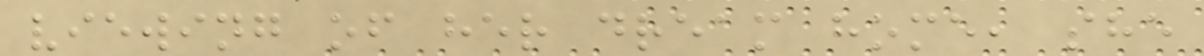viewing of her dream home, she
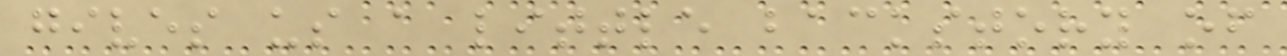gives us a little backstory of
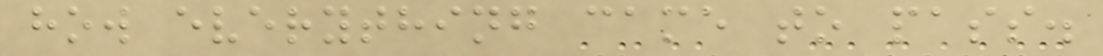how everything came to pass.
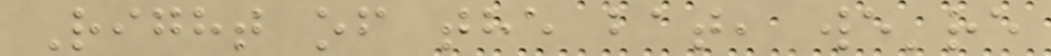Right of the bat, we're
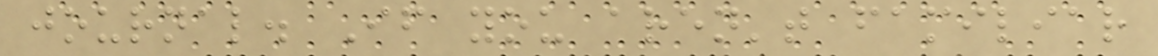journal. If you aren't familiar
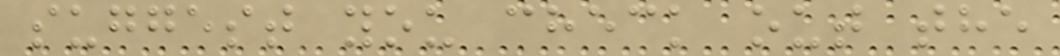suggest you check out the
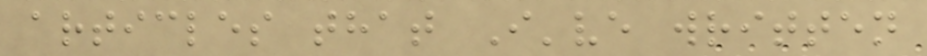articles that I've written
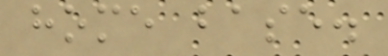home base.
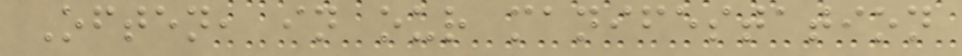Often, in our manifestation
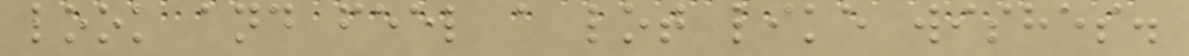look and feel a lot like wishes.
